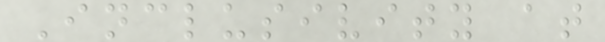Inclusivity at
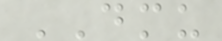DMU
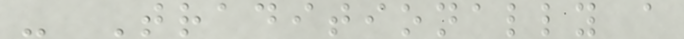- Traditionally a
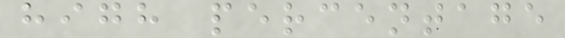high percentage
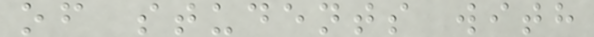of students with
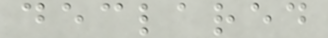declared
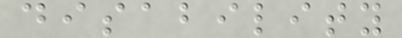disability
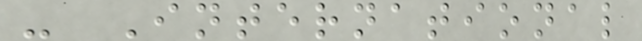- International
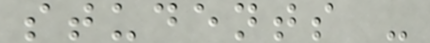students -
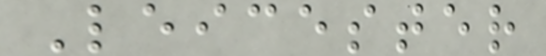Leicester
